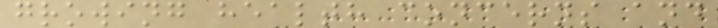growing health concerns and
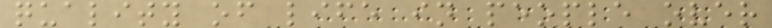quality of life in people over
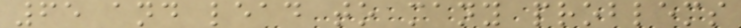65 and lead to many problems
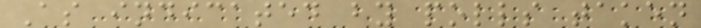As indicated by polls taken
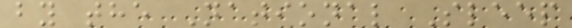by the National Sleep
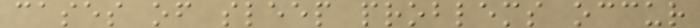cases of sleep problems occur
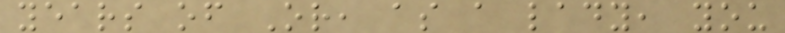years of Or, as a lady, you
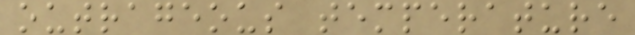outrageous temperature
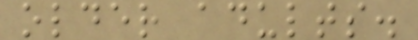older adults.
